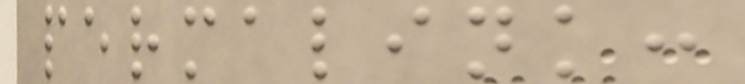permalink:
